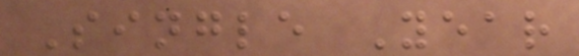Single Year
